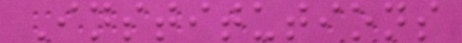Institutions
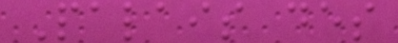Palais des
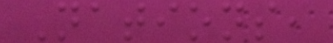Nations,
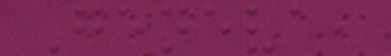Geneva,
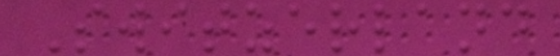Switzerland
